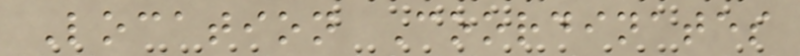Location Coordinates
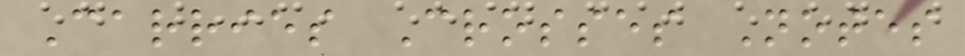Carries Crosses Notes
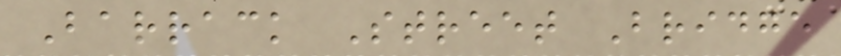Barrack Street Bridge
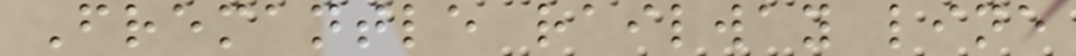Fremantle railway line
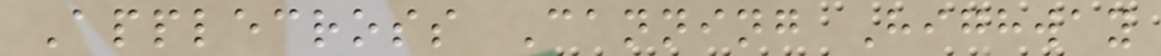Applecross Canning Highway
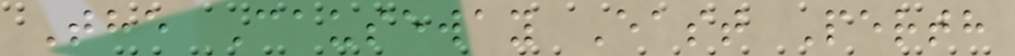The Causeway East Perth
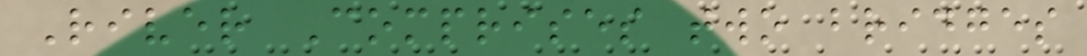River Comprises two bridges
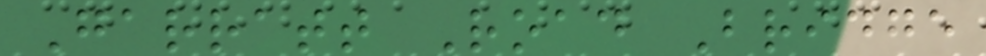Garratt Road Bridge
